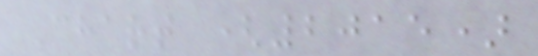Chart (2015)
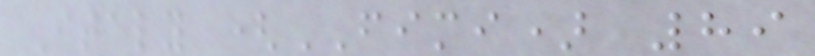Italy (FIMI) 89
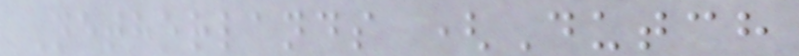Netherlands (Dutch
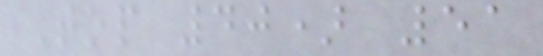Top 40) 51
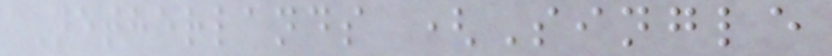Netherlands (Single
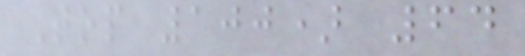Top 100) 64
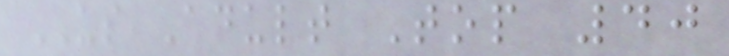US Adult Top 40
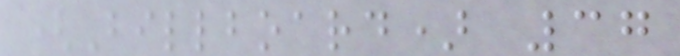(Billboard) 37
